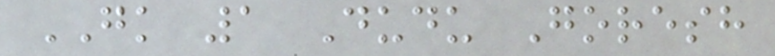GK 1 Dudu Goresh
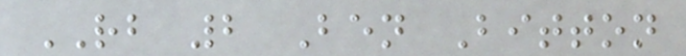RB 2 Ben Bitton
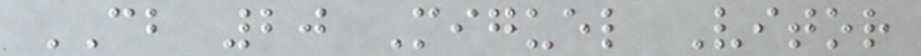CB 20 Miguel Vitor
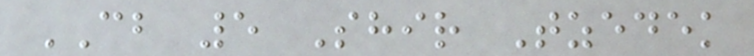CB 5 Shir Tzedek
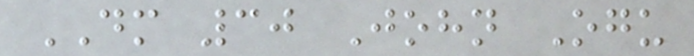DM 30 John Ogu
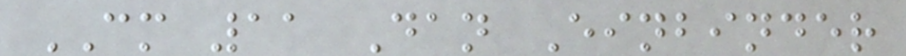CM 11 Dan Einbinder
